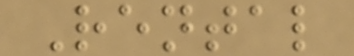Rental
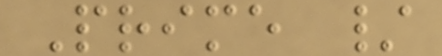Prime /
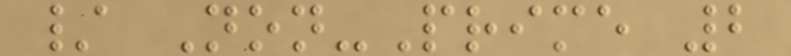/ Non-Prime 2
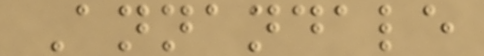Annandale
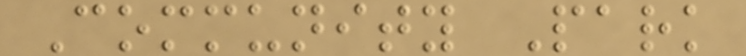Community Park
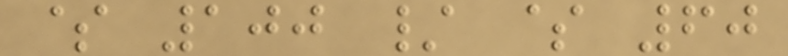$ 100 / $ 60
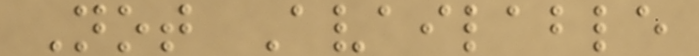Not Available
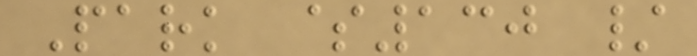Park $130 /
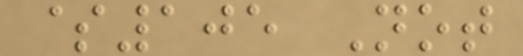$105 Not
